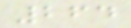264
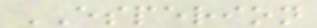ESPERION
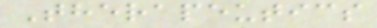Therapeutics
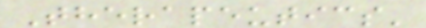Therapeutics'
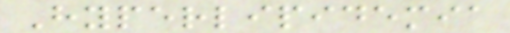Hyperlipidemia
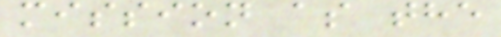mission as the
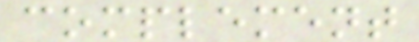complement
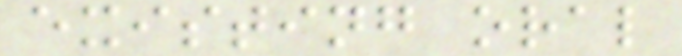existing oral
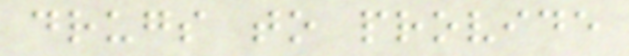drugs to provide
